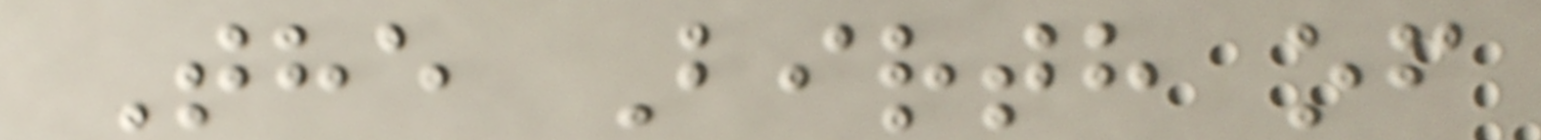The Birth of
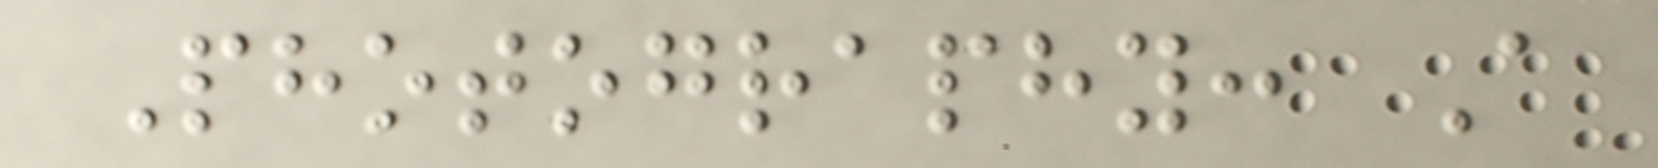Photography: A
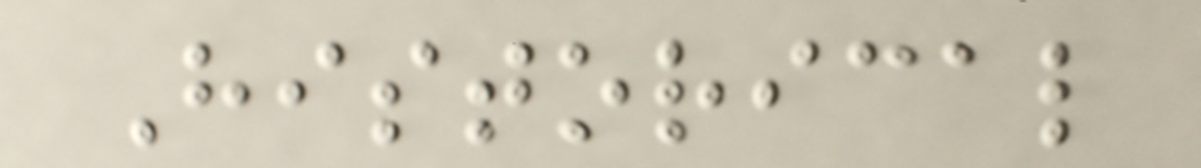Historical
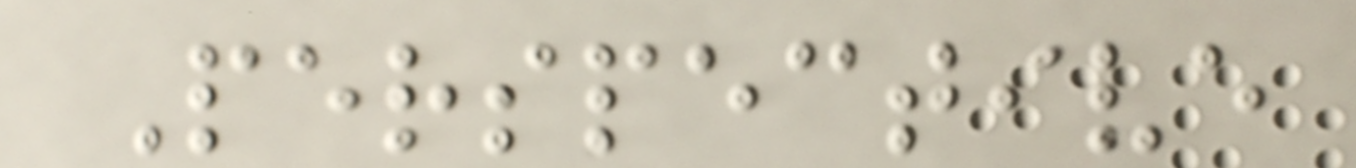Perspective
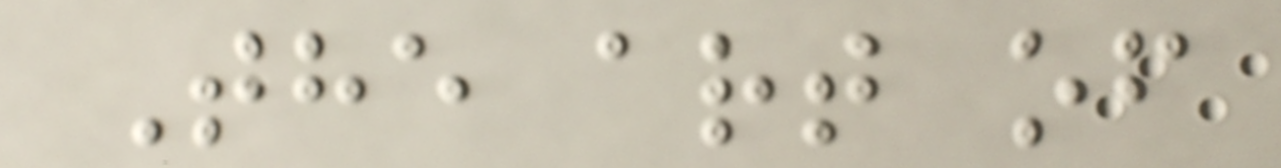The art of
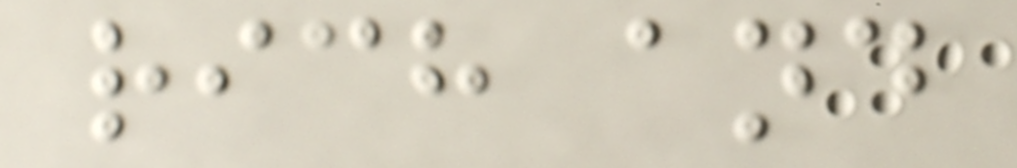rich and
